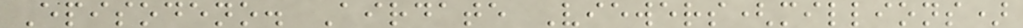Episodeno. Airdate Viewers(millions)
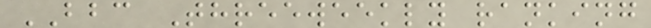BBC Threeweekly ranking
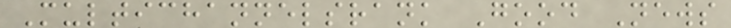Multichannelsrank Good News
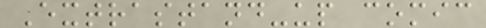Extrastand-up comic
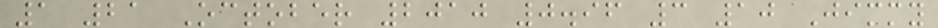1 21 October 2010 0.96 3 10 Jimmy
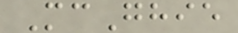McGhie
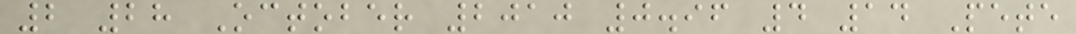2 28 October 2010 0.96 4 14 Pete
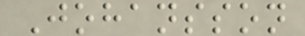Johansson
